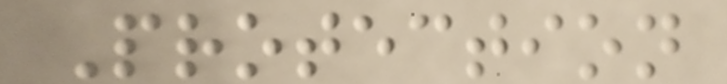Protection
